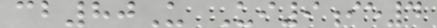cb80U Ui9ie4
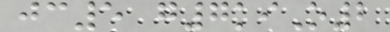jc5 g7kiO2
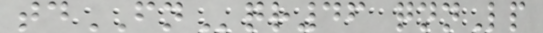tdFNqr46 qnnLp
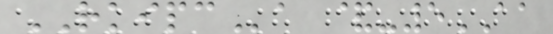RKIPCa &-5AA
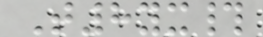T8yx#
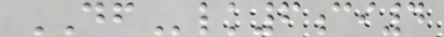DFlk6ci4
